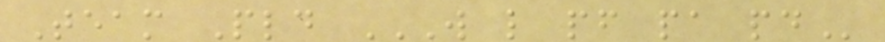Team Pld W L PF PA PD
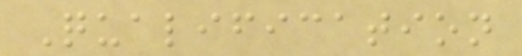Qualification
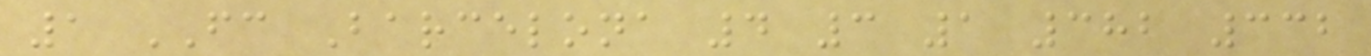1 FC Barcelona 4 3 1 382 332
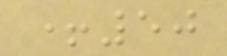+50
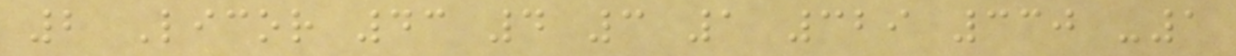2 Licor 43 4 3 1 329 330 -1
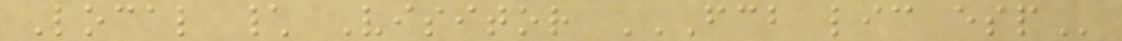Local \ Visitor FCB LIC ESP
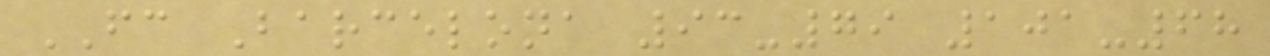FC Barcelona 93-79 101-68
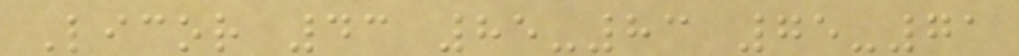Licor 43 85-83 75-71
